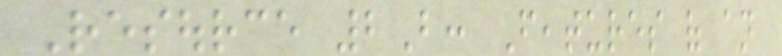Resource 2B: Features of an
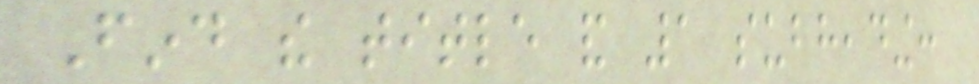Find the title and 1 subheading:
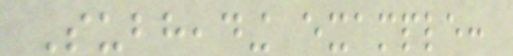Subheading example:
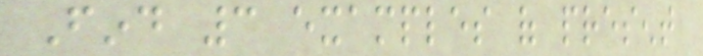Find 3 examples of present
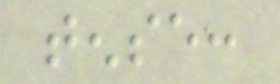tense:
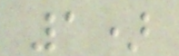1)
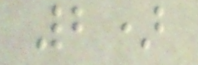2)
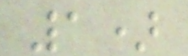1)
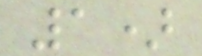1)
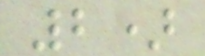2)
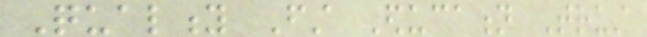Quality First Education Trust
